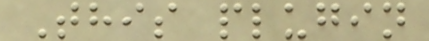This plugin
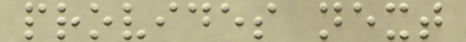provides next
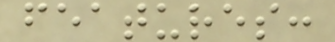features:
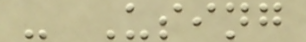- Using
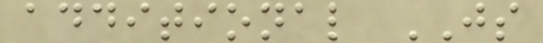additional JS
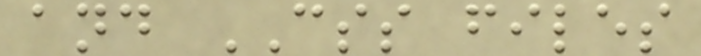and CSS files
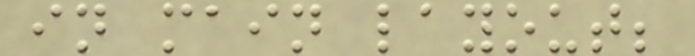in main layout;
